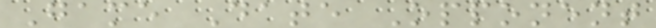Game Date Opponent
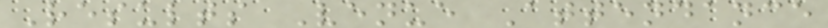Results Venue Attendance
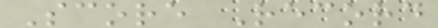Score Record
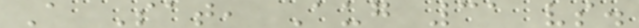A Sat, Aug 31 vs.
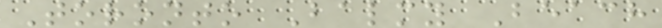Toronto Balmy Beach
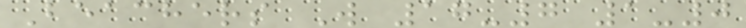Beachers W 17-7 1-0
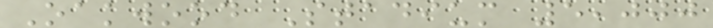Oakwood Stadium 5,000
